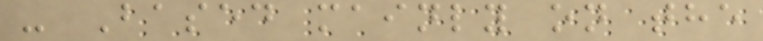- Based mainly on the
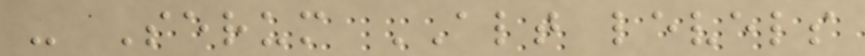- Serum ALT levels
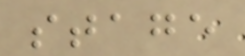stage
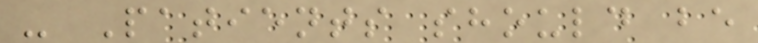- Patients should be
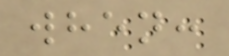when:
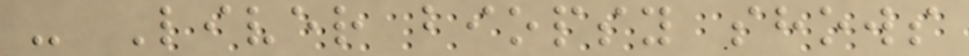- Liver biopsy shows
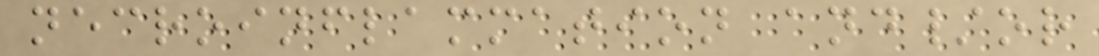necroinflammation and/or
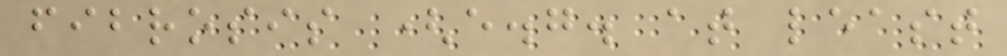fibrosis (e.g. at least
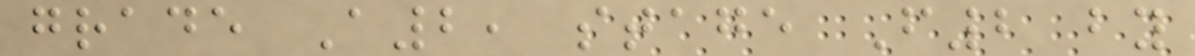grade A2, stage F2 by
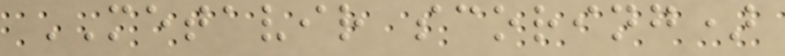METAVIR scoring)
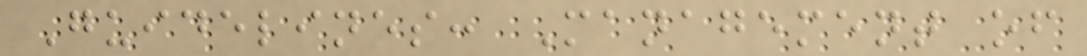Guidelines: Management of
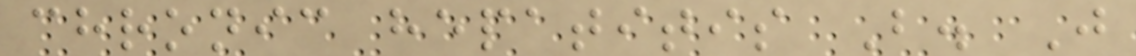chronic hepatitis B. J
